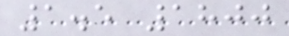1.5 1800
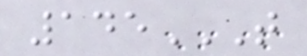145T
